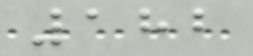182
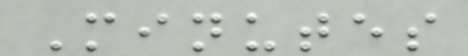Minutes
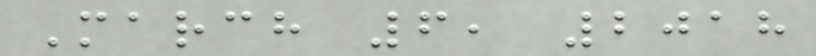March 6, 2018
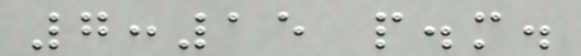7:15 p.m.
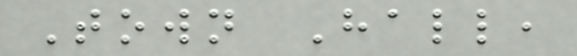Town Hall,
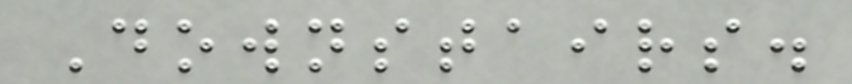Downstairs.
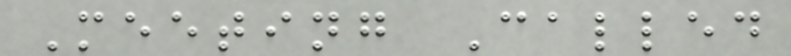Meeting Called
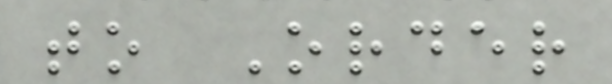to Order
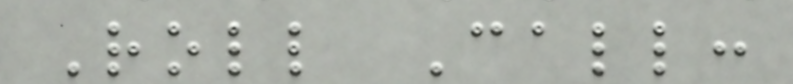Roll Call:
